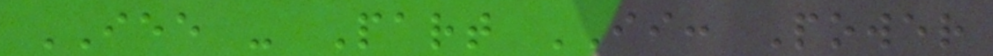IEE - Part II: Power
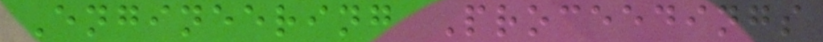Engineering Proceedings
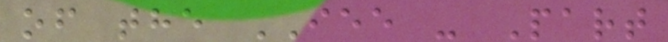of the IEE - Part
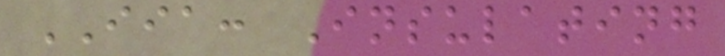IIA: Insulating
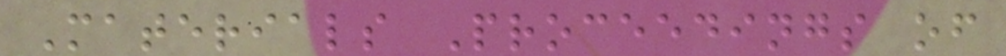Materials Proceedings of
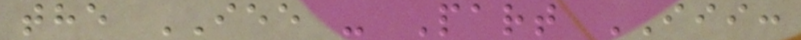the IEE - Part III:
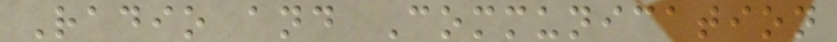Radio and Communication
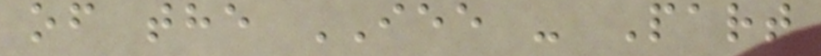of the IEE - Part
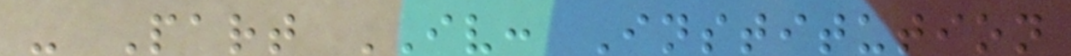- Part IV: Institution
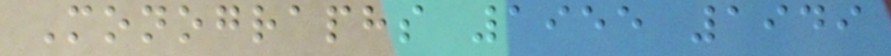Monographs 1955 1949
